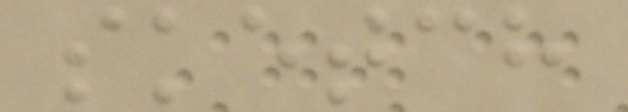sketch
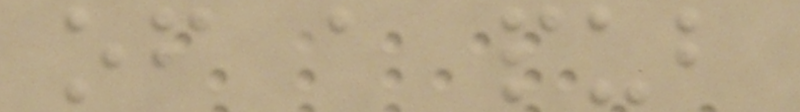of a pub
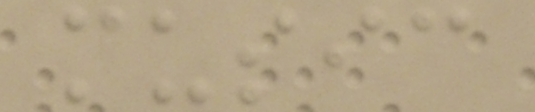music
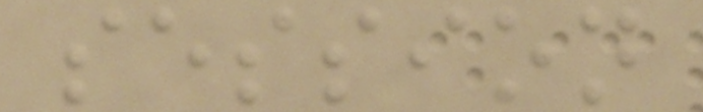session
